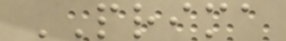PRIMA
